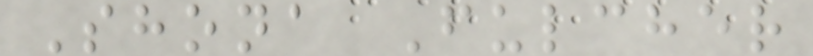Shona Fulcher
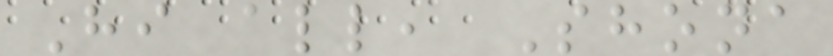Hi all, Shona
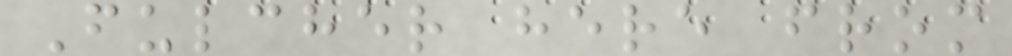Fulcher here from
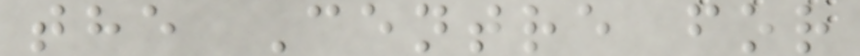the Centre for
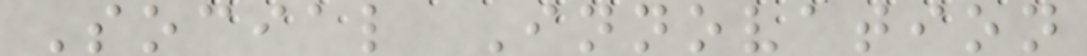Social Innovation
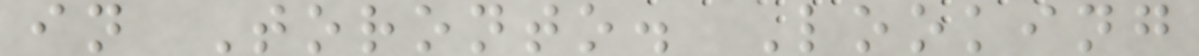in Toronto. Looking
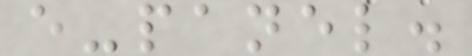e-panel.
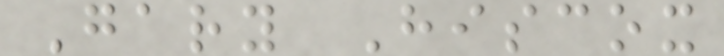Gary Hiscox
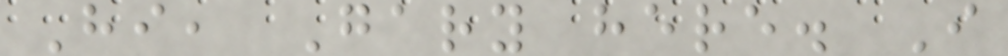Hi, Gary here. I
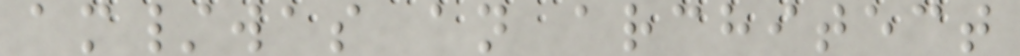am/was an architect
